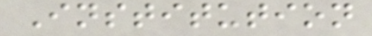Institution
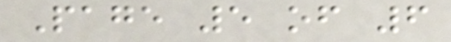Page 5 of 6
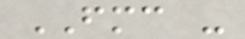FMC -
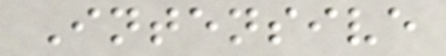Intensive
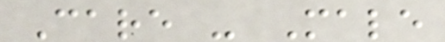Care - Male
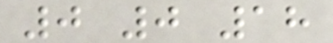0 0 18
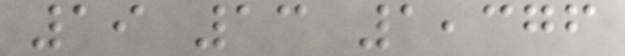19 13 1,376
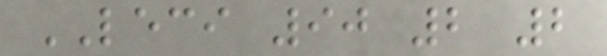LECI 90 2 2
